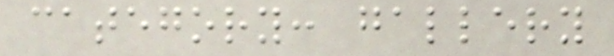category: gallery
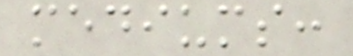mediums:
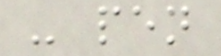- pen
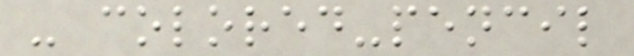- colored-pencil
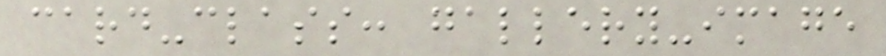card-class: gallery-image
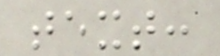text:
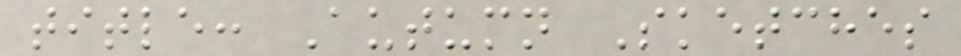title: Autumn Sketches
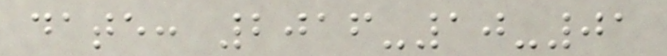date: 2016-10-01
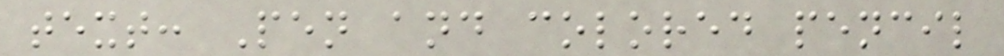text: Pen and colored pencil
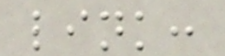link:
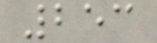253
